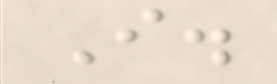I.
